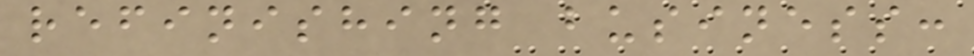refinishing business:
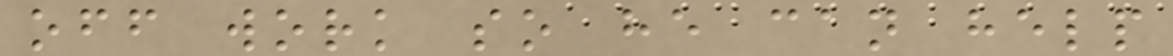off work so he can help
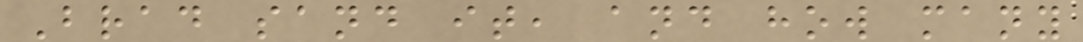Brad sand it, and how many
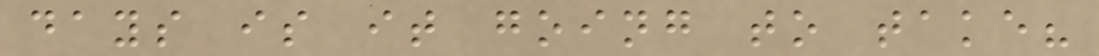days is it going to take?
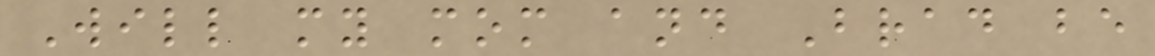Will my mom and Brad be
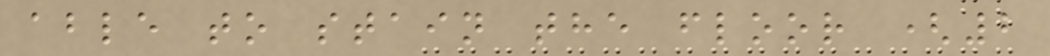able to stain the floor (2
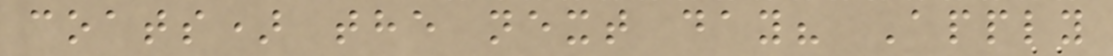coats) the next day? Apply
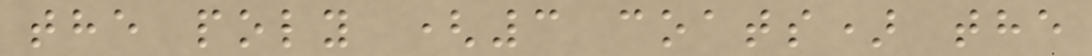the poly (3 coats) the
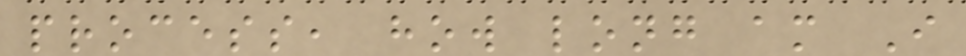process, how long am I
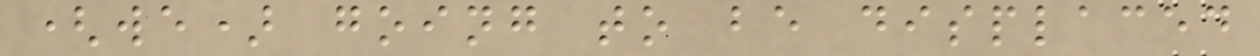(we) going to be displaced
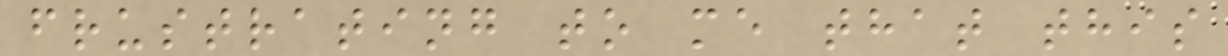frustrating to me that this
